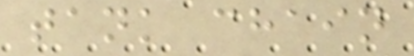tank chain
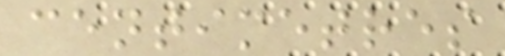centimetres
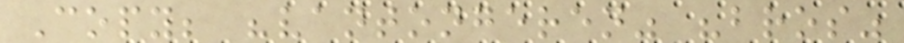Copy; "vantongeren" "bros"
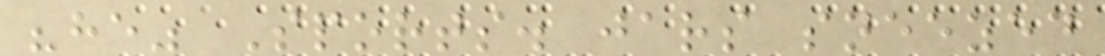"he" Sports. jars sneezed
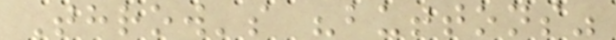Throw's "buttons"
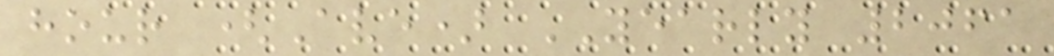hour (Ave) YEARLY 2061
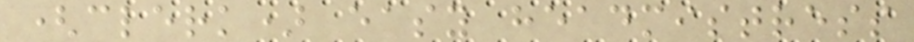(clerk) easy headmistress
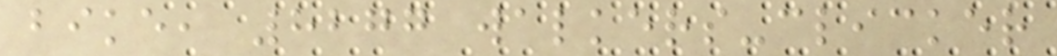bike, 8277 walkers-clicker
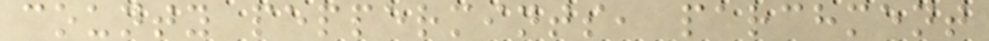county peppermints, parchment
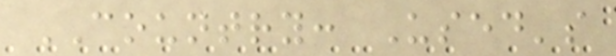COUNTRY: Used's
